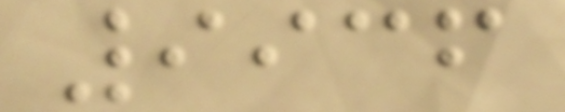9936
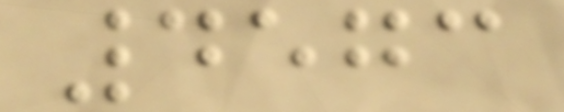4573
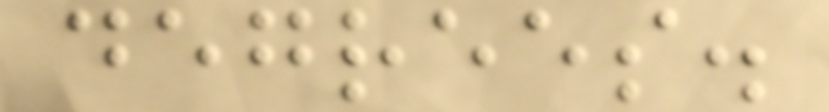degrees.
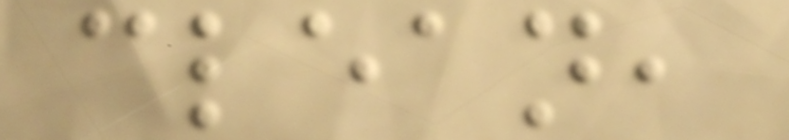clean,
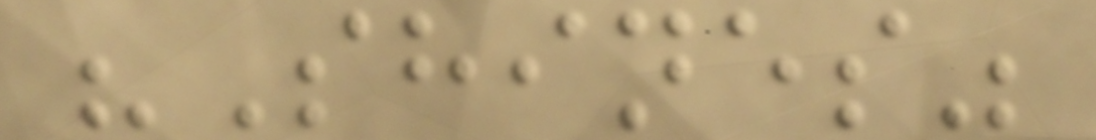"Shines"
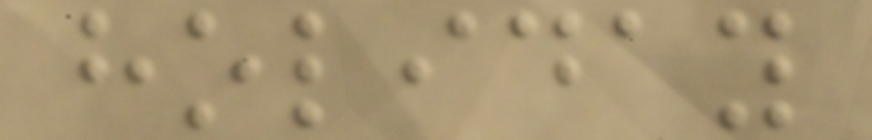holiday
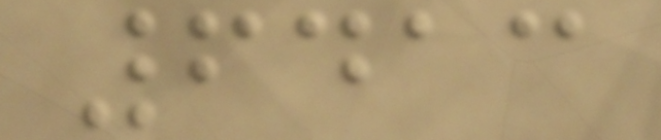6413
